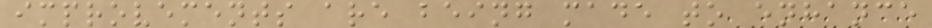improvements are being made to enhance
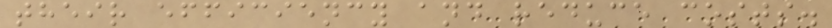their efficiency and reduce costs.
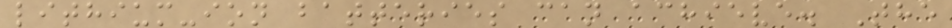lithium-ion batteries can achieve. The
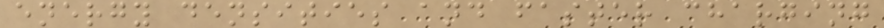energy densities and faster charging
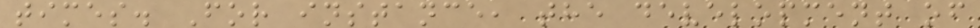times. For instance, the development of
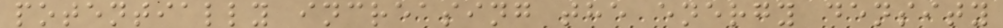potentially increasing the energy density
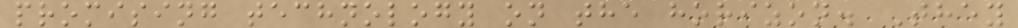promising technology on the horizon. They
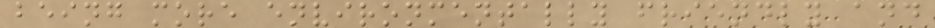being more environmentally friendly and
